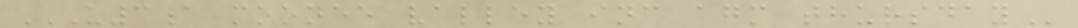U3A MOONEE VALLEY INC AGM THURSDAY
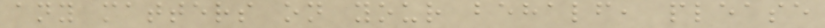any matters on your behalf, please
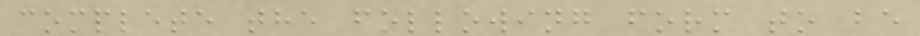complete the following form to be
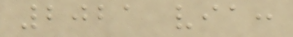2021 via:
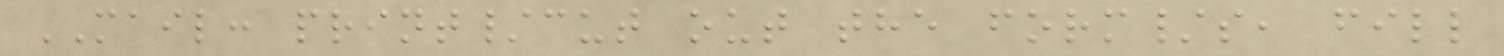MAIL: print/cut out the form/s, fill
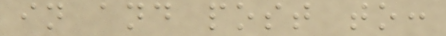in and post to:
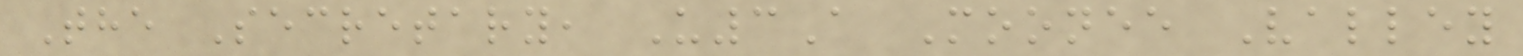The Secretary, U3A Moonee Valley
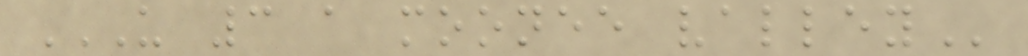U 3 A MOONEE VALLEY
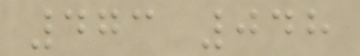473 048
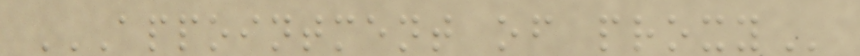APPOINTMENT OF PROXY
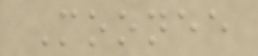Moonee
